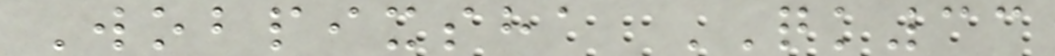Wobpixsha QK33
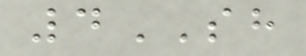4SH
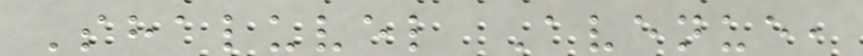Shaluvel Avenue,
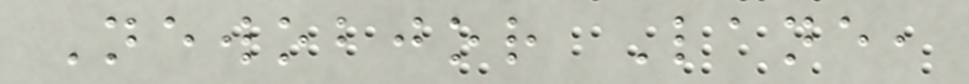Newobjor Lane,
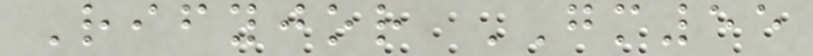Rifyjor GM55
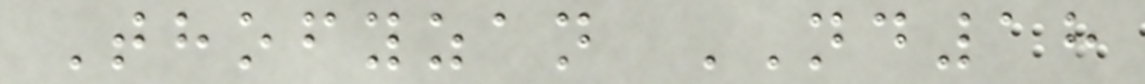Thofyzan ND18
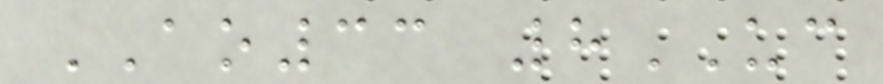AO33 8UC
